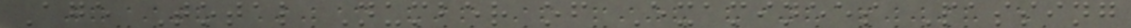Age Total Number of Examinees Passing
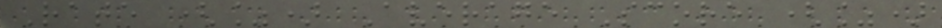Rate (%) Average Score (%)
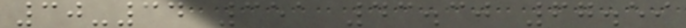30-34 351 43.30 67.59
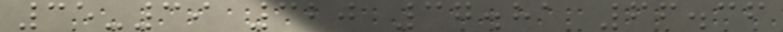35-39 320 37.81 66.36
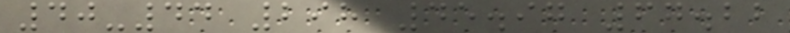40-44 298 45.97 67.22
